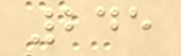245
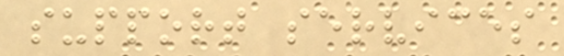support services
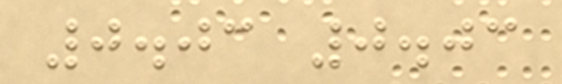0.03 0.03
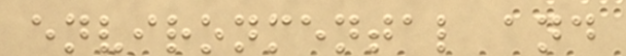environmental and
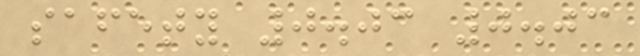safety 0.03 0.03
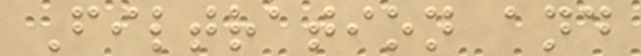Filtration and
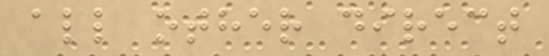all other direct
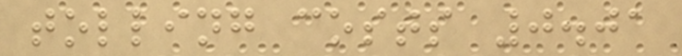tolling costs 0.01
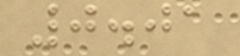0.01
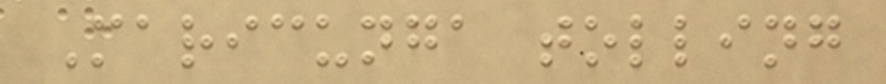Maricunga tolling
